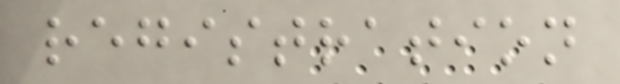registration
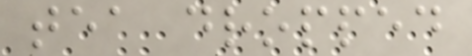tea dropped
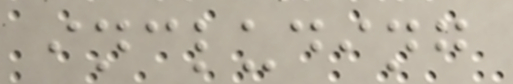including
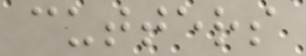cutters
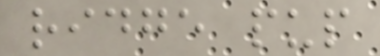ridge pup
